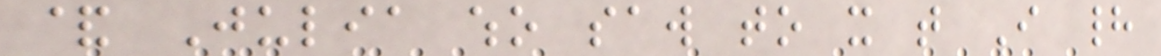& Julia who saw to it that I had
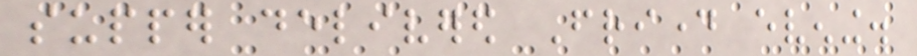supper delivered Friday evening.
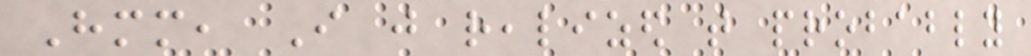Hmm, I just realized that probably
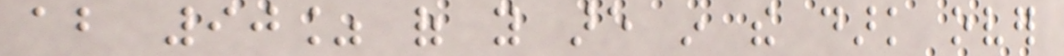about 90% of you are in the dark over
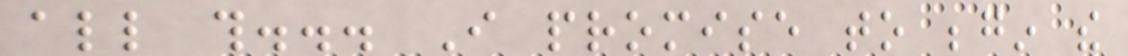all this... I promise to begin the
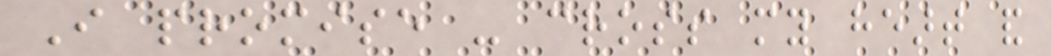I promise - cross my heart and
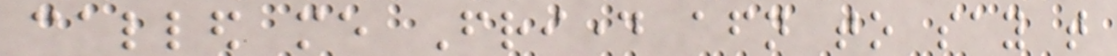called me Friday afternoon to say that
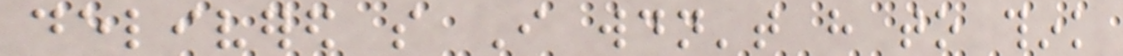delivered so I wouldn't have to think
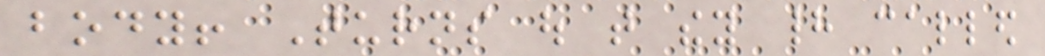body! Turns out that they had called
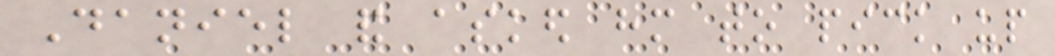Daniel and asked him to pick up
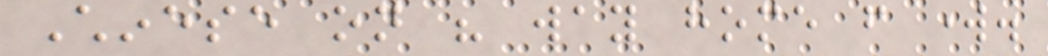Chinese on his way home from work.
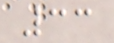33
